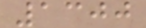1300
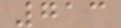713
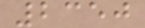2350
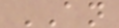AN
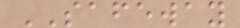SAFEWAY
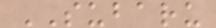SUBARU
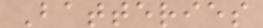Batteries
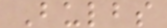Bulbs
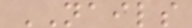NAILS
